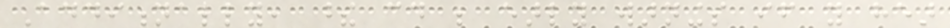Additionally, these could be early warnings if you hear
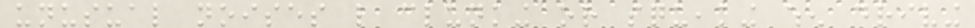unusual noises like clunking or squeaking when driving
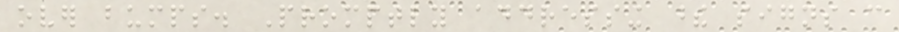over bumps. Promptly addressing these signs can
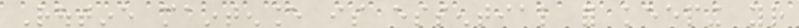Routine maintenance is essential for keeping your
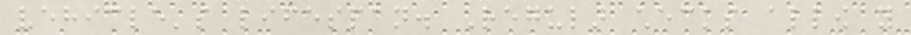vehicle's lifespan. Regular checks allow you
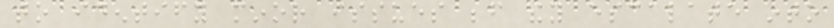to identify minor issues before they escalate into
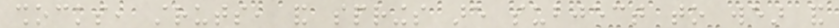shocks, struts, and springs are subject to wear and
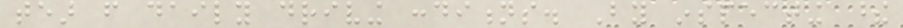tear from daily driving conditions. By inspecting these
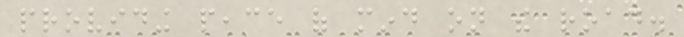providing peace of mind on the road.
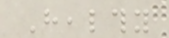Healthy
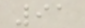91
